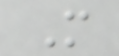M
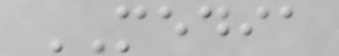MEDIA
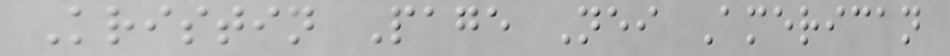Kristin Page Nei American
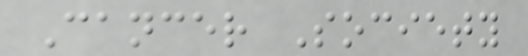Cancer Society
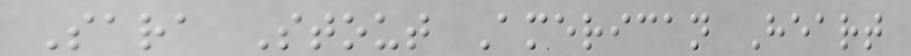Sara Stout American Heart
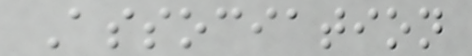Association
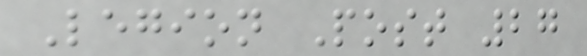Legion Post 27
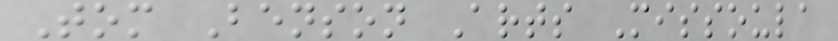Tom Benson Arts Missoula
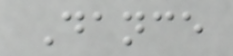Dance
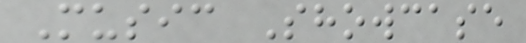Music Showcase
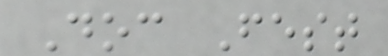Doc Fest
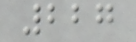227
